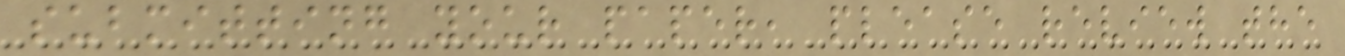submitting your paper, please review the
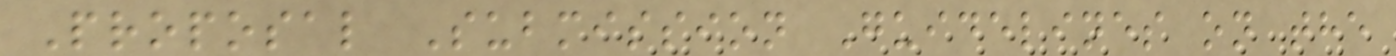Proposal Submission Guidelines on the
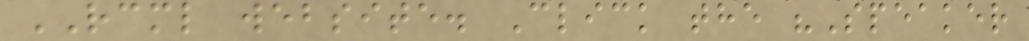RCML website. Click the "Speaker
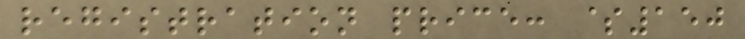registration price: $150
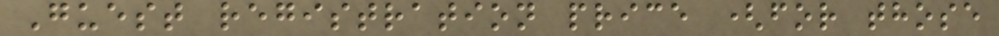Guest registration price (for those
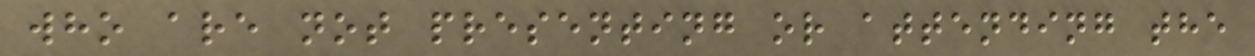who are not presenting or attending the
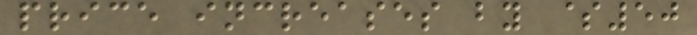price increases by $50
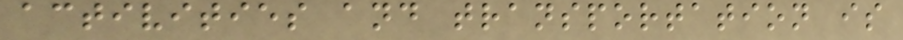activities and transportation is
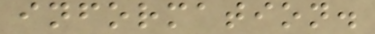information.
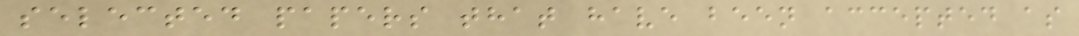selected papers that have been accepted as
